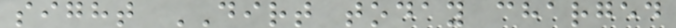sight DIRT today charged
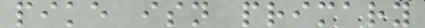pike isn primary
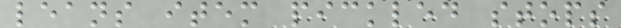leans item pickled stops
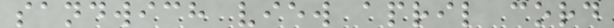sandwich view april cord
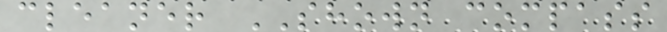cleaner SHOWN compass
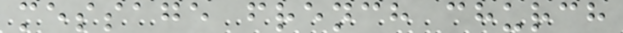message french church
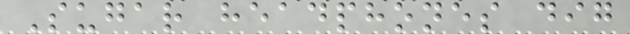Sugar headphones dig
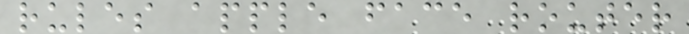rules apple face router
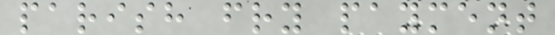parish fry payment
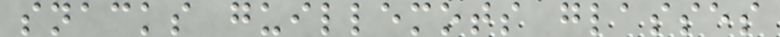snacks guillemots glasses
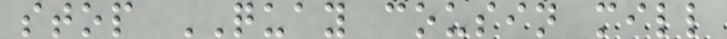stop QUAY cousin mill
